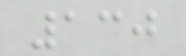130
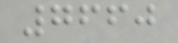7660
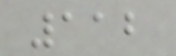112
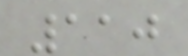110
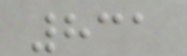831
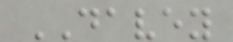DAVEY
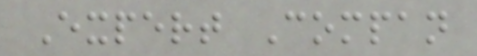Expert Compan
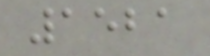1521
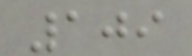109
